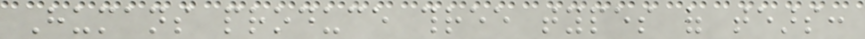Humans produce three types of tears:
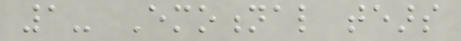1- Emotional tears
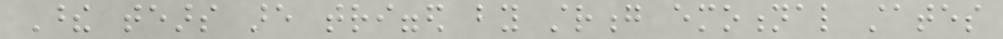These tears are trigged by strong emotional states
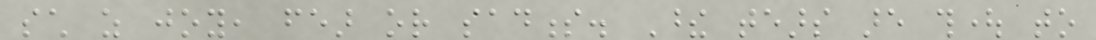such as joy, fear or sadness. These tears are thought to
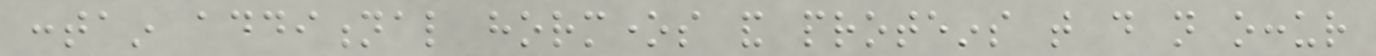contain additional hormones and proteins that do not occur
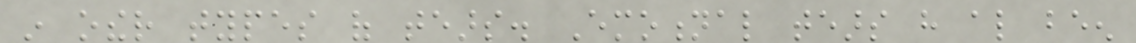in other types of tears. Emotional tears have also been
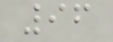96
